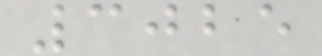3025
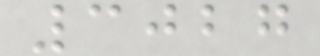3027
